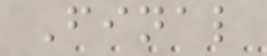Final
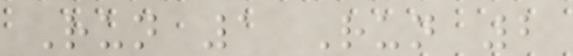Run 1 Run 2
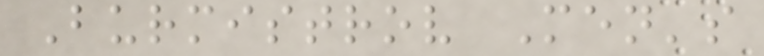Burmistrov Men's
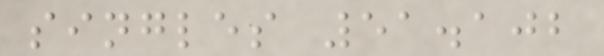singles 51.102
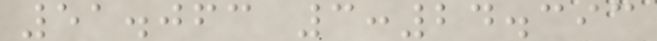51.063 3:24.393
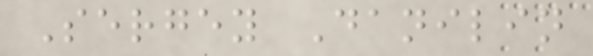Sergey Danilin
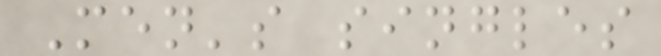Men's singles
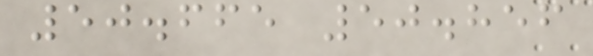50.665 50.856
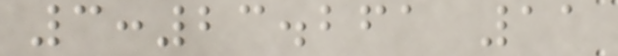3:23.261 11
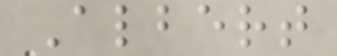Albert
